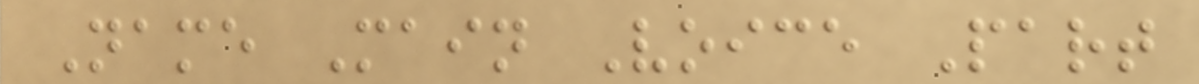Name Main Voice Part
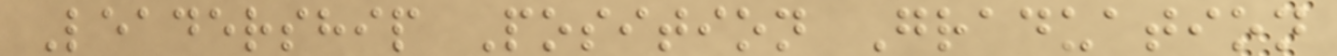Leadership Position Graduation
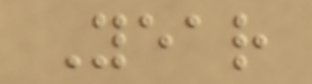Year
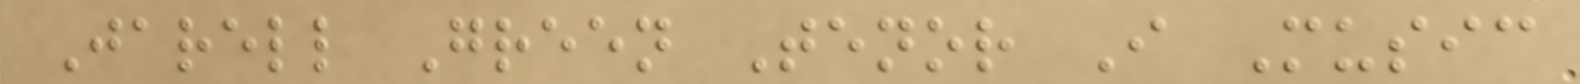Jarell Green Tenor I Music
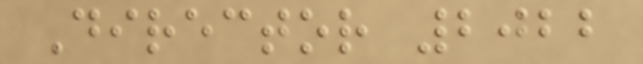Director 2022
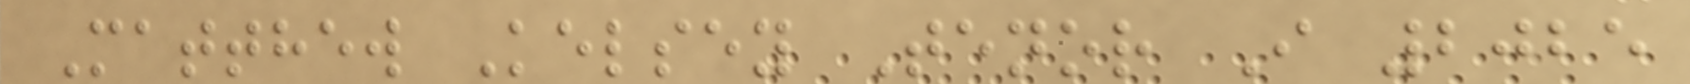Matthew Kelsey Tenor I 2025
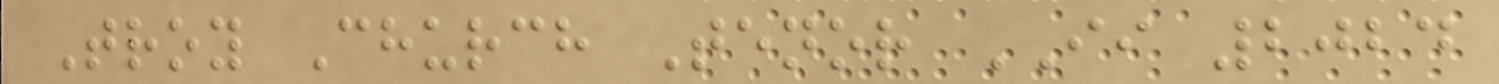Troy Church Tenor II 2024
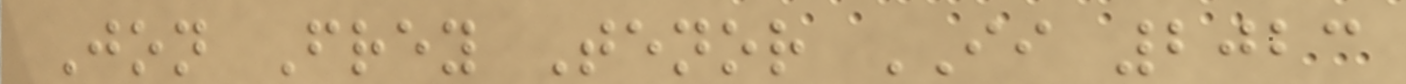Jon Frey Tenor II 2023
